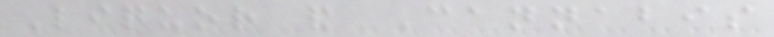Liquor and Cannabis
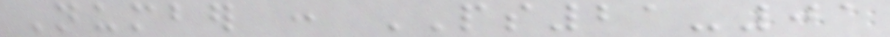Number : PS21-01
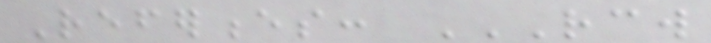References: RCW
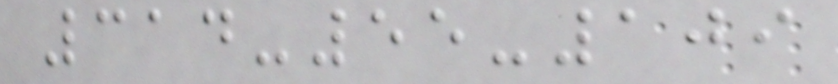314-55-109
